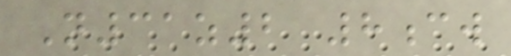N31z2 8cw
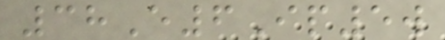38E6Ip5w
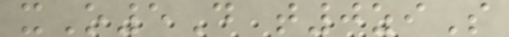xO5D t0ziS
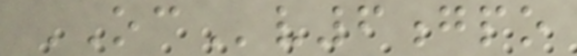OCv6gpo
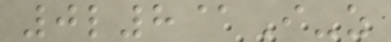0l8@I-z
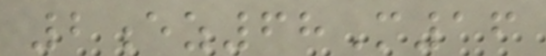2ez68M16
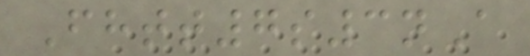Fhtt7s3nA
